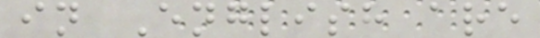in English are
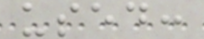used:
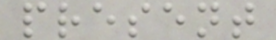present
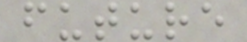future
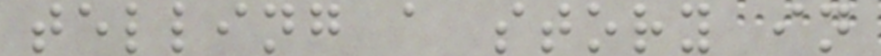telling a story in
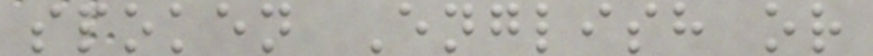spoken English or
